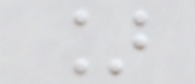]
